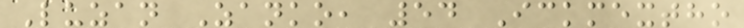Luzan Zanko, 54 Ickmextho
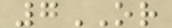7OR
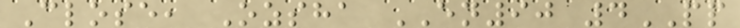Close, Ozsha EN90 4PP
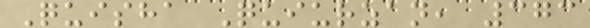Quisha Quiurzan, 373
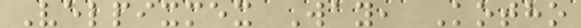Velpixmex Way, Kotho
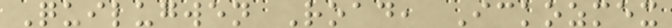Quilugwen Road, Ickozmex
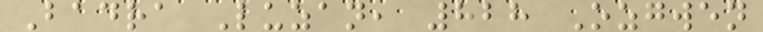Badra Luzan, 828 Ozgwen
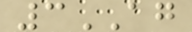3AG
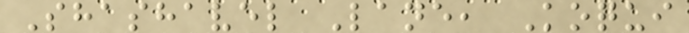Shashavel Lane, Koqui
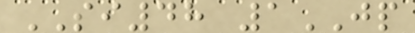SI48 1JP
